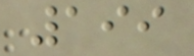199
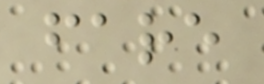fare
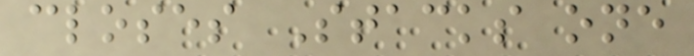closes Stacks one
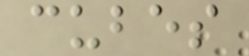cubes
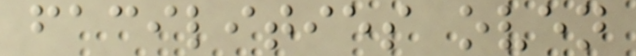facilities oven
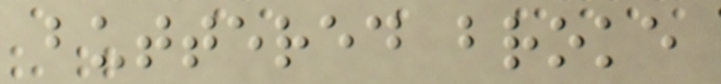buttered broke
